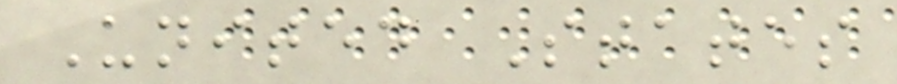United States
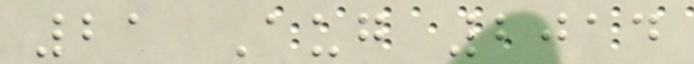21 Aug 2014
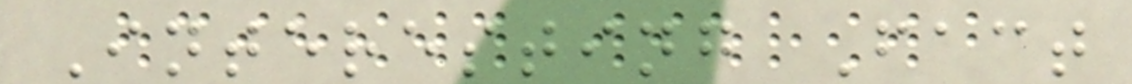Interesting Fact
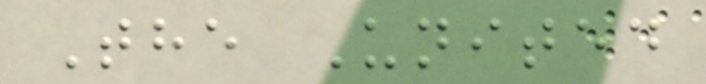The United
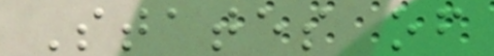States of
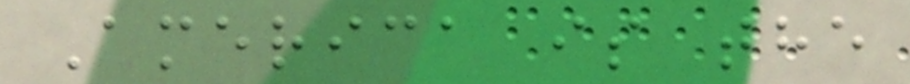America is the
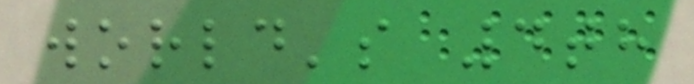world's 4th
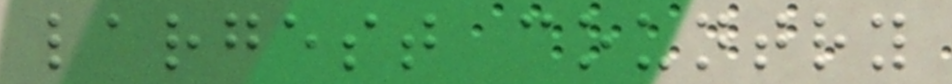largest country
